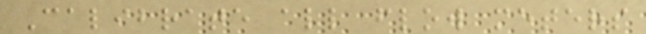Calibrate all flow meters
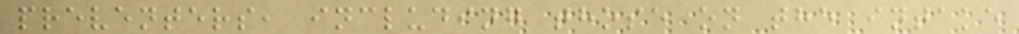preventers, including those on the intake
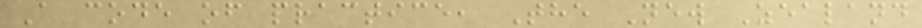A code of practice, The New Zealand
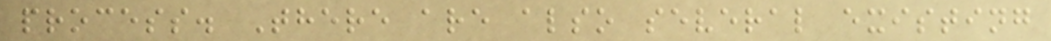process. There are also several existing
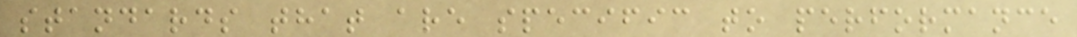standards that are specific to performance
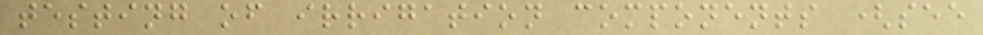testing of irrigation components (see
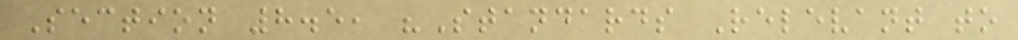Section 8.5, "Standards Relevant to
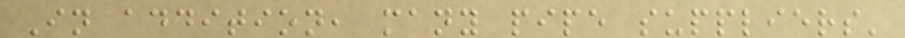In addition, many pipe suppliers'
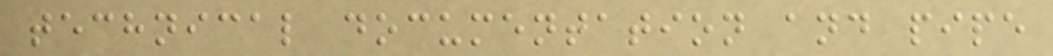technical documentation and pipe
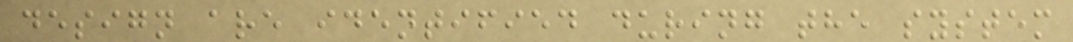design are identified during the system
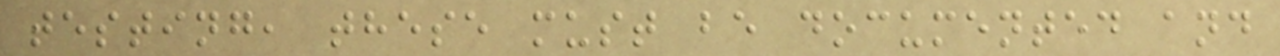testing, these must be documented and
